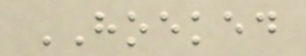HOEKED
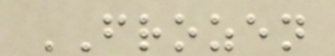FROZEN
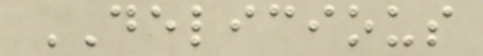DELICIOUS
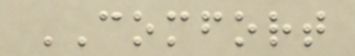COMFORT
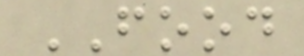FOOD
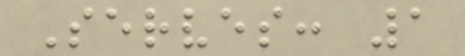Serves: 1
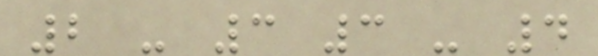2 - 3 3 - 4
